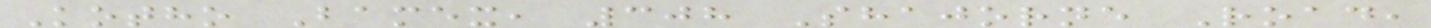Kotho Bamex, 308 Shajorne Road,
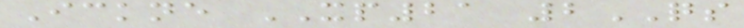Ickne XP21 2QS
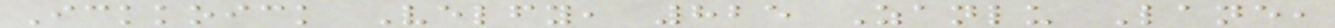Ickkoick Velfy, 825 Zanlu Lane,
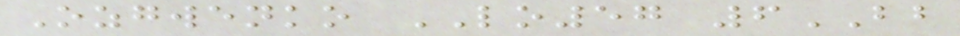Ozgwenko LO57 6BB
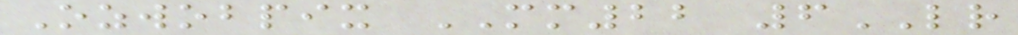Ozwobpix MM22 6LR
